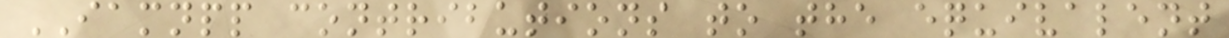IAMNPP contributions to the equivalent
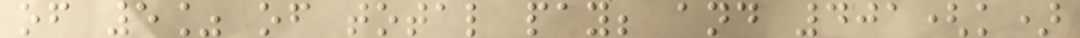of 5% of total pay; and 401(k)
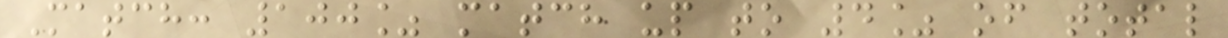Match: 100% match up to 4% of total
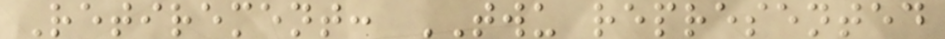Retirement: TWU represented
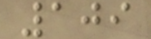109
